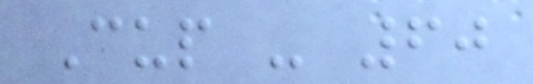Cup - 60
